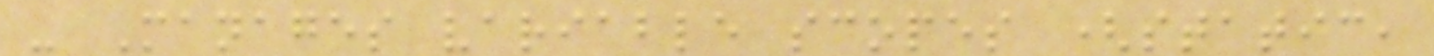- Manages variable scopes (static,
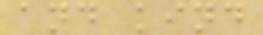and kind
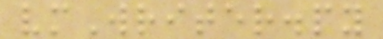vmWriter.py
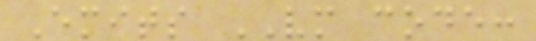Emits VM code:
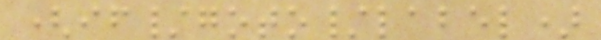(if/goto/label)
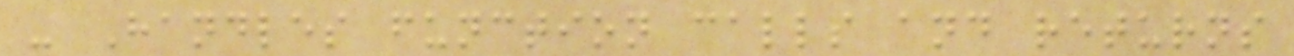- Handles function calls and returns
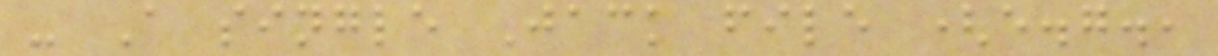- A single Jack file (e.g.,
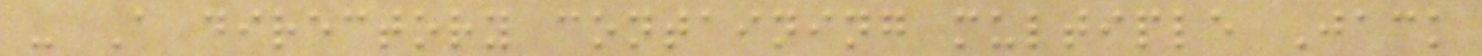- A directory containing multiple Jack
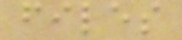files
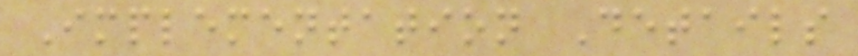Implementation Details
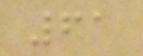61
